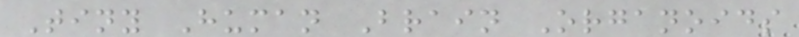Tiny Human Brain Organoids
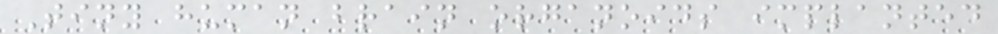Tiny human brain organoids implanted
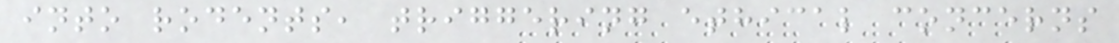into rodents, triggering ethical concerns
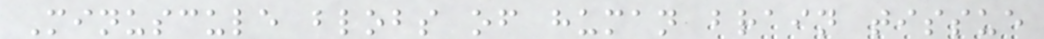Minuscule blobs of human brain tissue
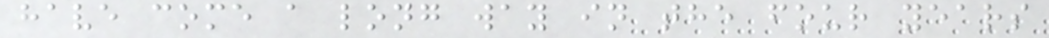have come a long way in the four years
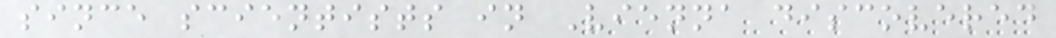since scientists in Vienna discovered
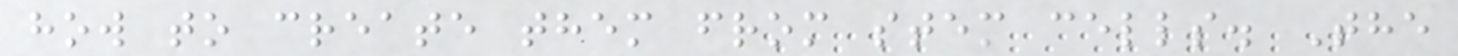how to create them from stem cells. The
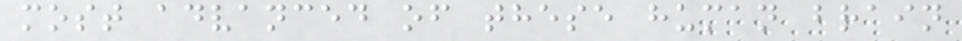most advanced of these human brain
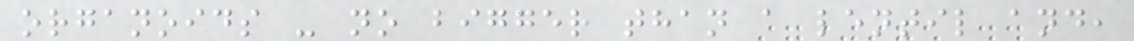organoids - no bigger than a lentil and,
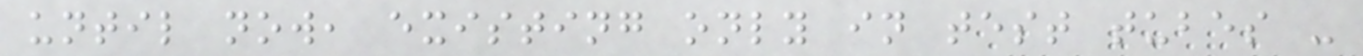until now, existing only in test tubes -
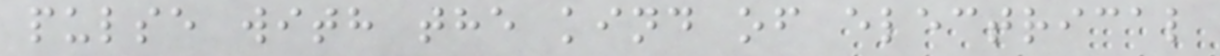pulse with the kind of electrical
